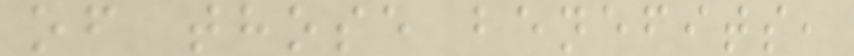of those benefits,
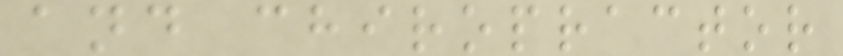and chiropractor
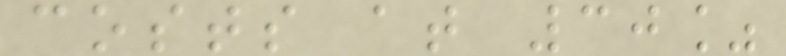costs at 30%
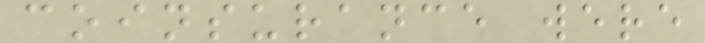coinsurance were
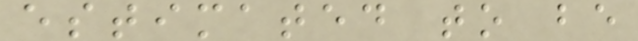estimated to be
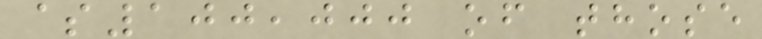$100,000 of those
